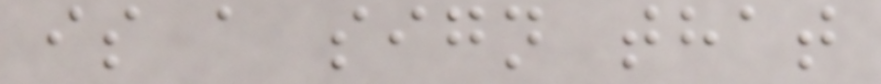is a sign that
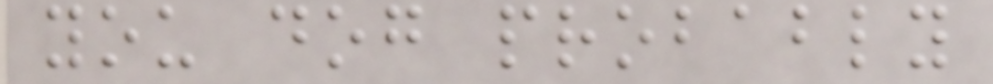you dog probably
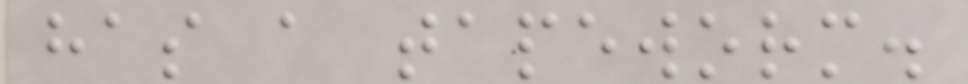has a tapeworm.
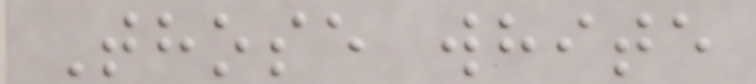Those white
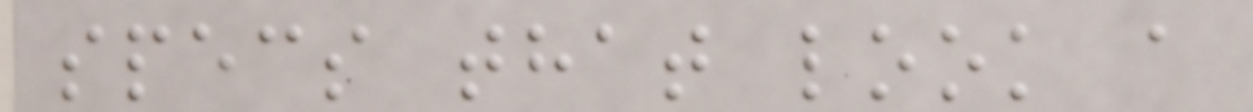specs that look a
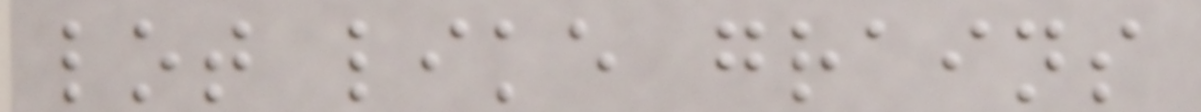lot like grains
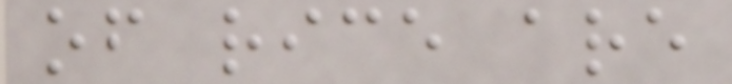of rice are
